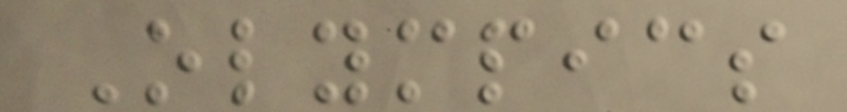Olympics
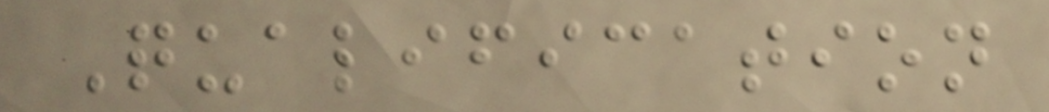Qualification
